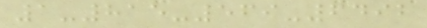1-815-569-6492
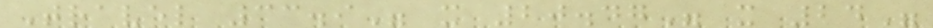Travel 33.9" x 20.47" x 24"
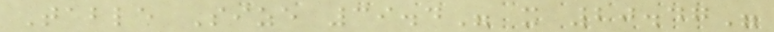Table Size 39.4" x 20.47"
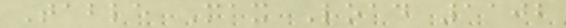Table Max Load 1102
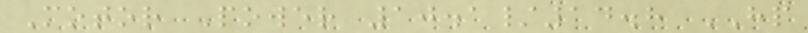Motor Power 10.1/14.8 HP
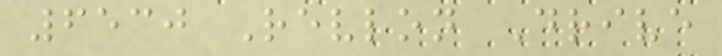6530 Revlon Drive
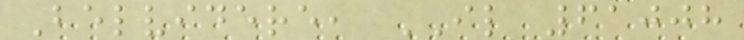Belvidere, IL 61008
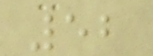52
